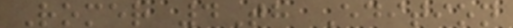Romer 4Th Edition
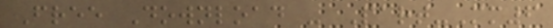Free Download - Part-Mm6
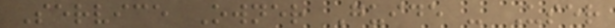Service Owner Guide - User
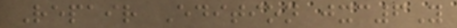Repair Edition jxc6Y
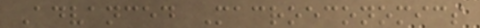Advanced Macroeconomics
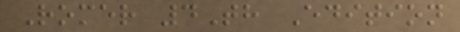Romer 4Th Edition
